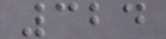324
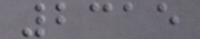2315
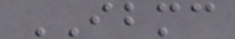IBMC
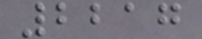2217
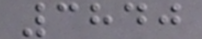3840
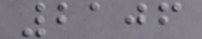2106
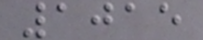1015
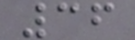36
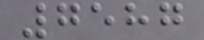7587
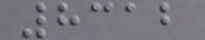8312
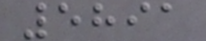5891
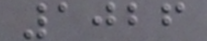1026
